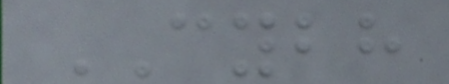CYBH
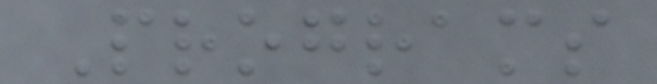Programs
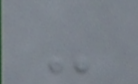-
